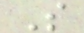S
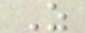Z
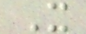X
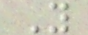Y
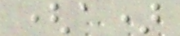(a)
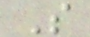S
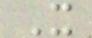X
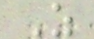Z
